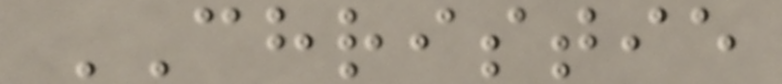CHRISTIE
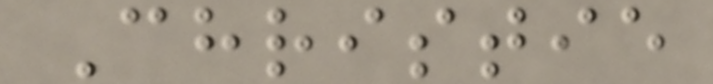Christie
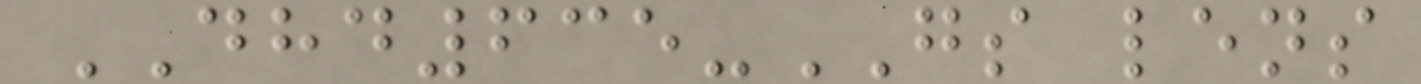DHD635-GS lens
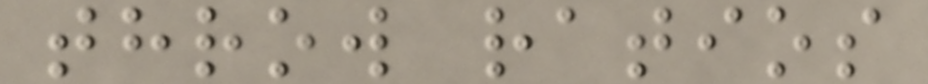throw ratios
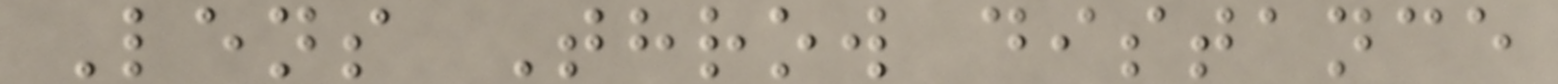Lens Throw distance
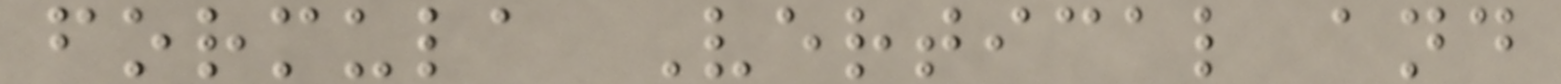formula Vertical and
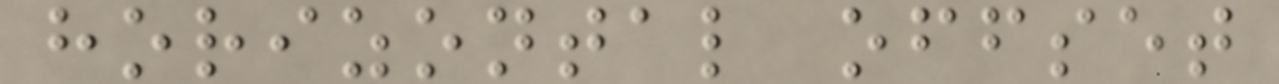horizontal offset
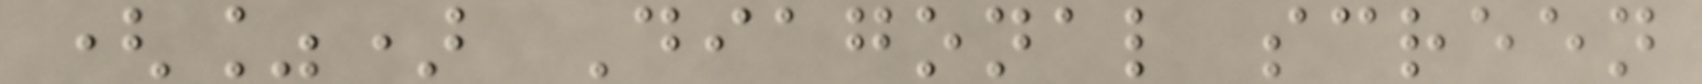(%) Diagonal screen
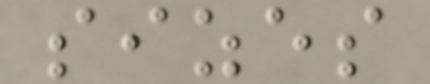sizes
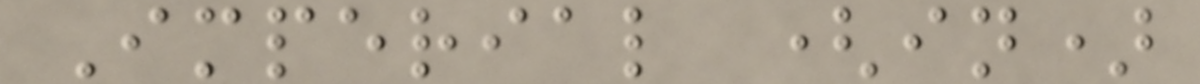Imperial (in)
